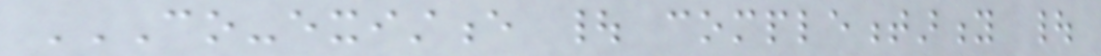CO-EXISTENCE | COMPLEMENTARITY |
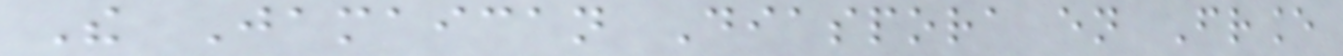The Jamaican Diaspora en France
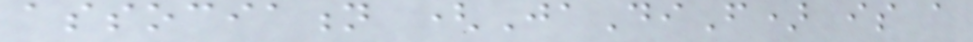association (JaDiF) is a
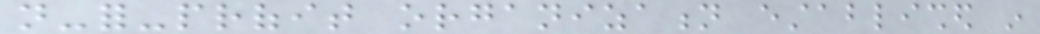not-for-profit organization established in
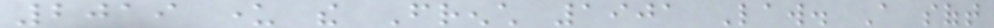2019 under the French 1901 Law. A soft
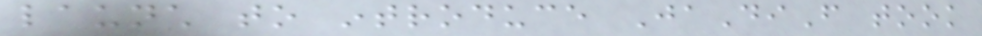launch to introduce JaDiF took
